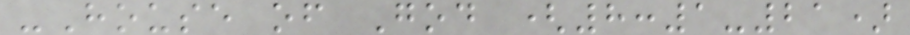-House of God (8:1-21)
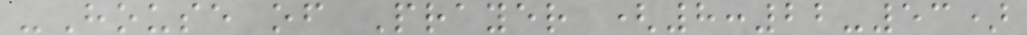-House of Prayer (8:22-53)
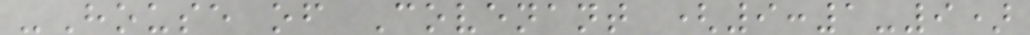-House of Covenant (9:1-9)
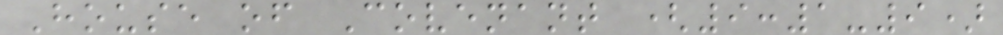House of Covenant (9:1-9)
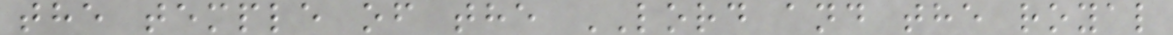the temple of the LORD and the royal
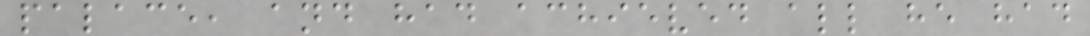palace, and had achieved all he had
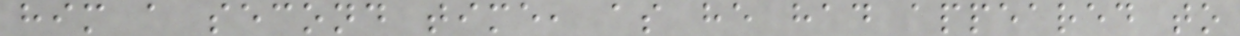him a second time, as he had appeared to
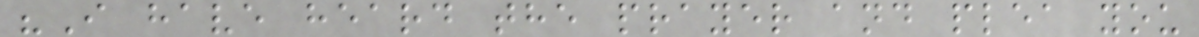"I have heard the prayer and plea you
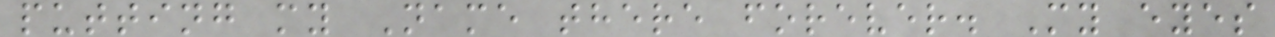putting my Name there forever. My eyes
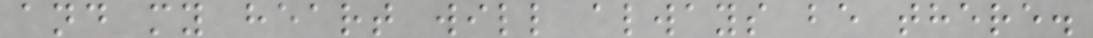and my heart will always be there.
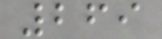269
